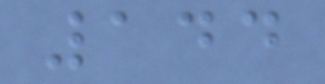144
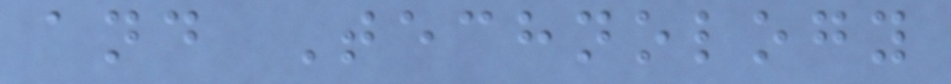and Technology
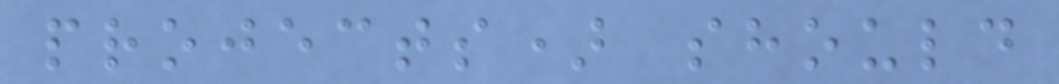projects) should
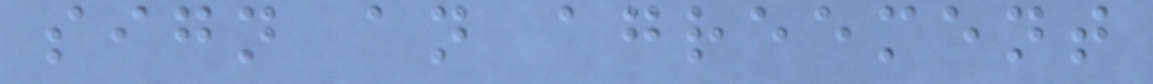sign an agreement
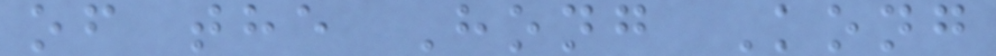of the Hong Kong
